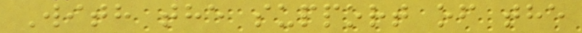With the support of the
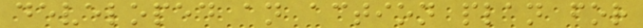developed an action plan for
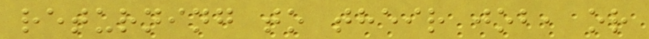returning to their job, or
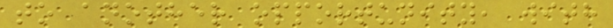to another opportunity, with
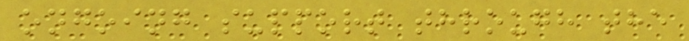ongoing support through the
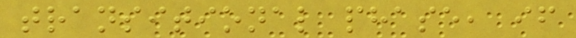transitional phase, if
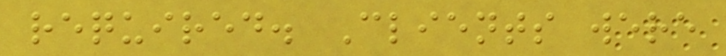required. Clients were
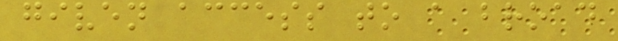given access to a broad
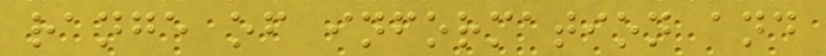range of information and
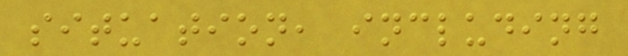situation, including
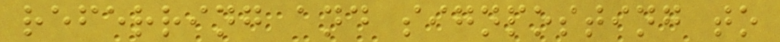referring and signposting to
